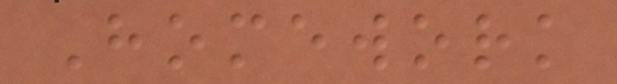Homework
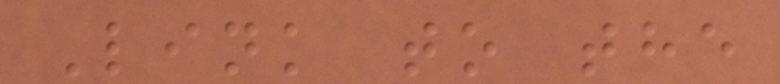Link to the
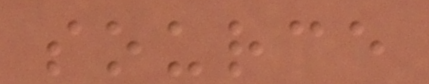source
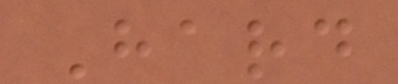Hard
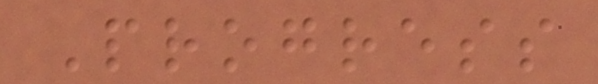Progress
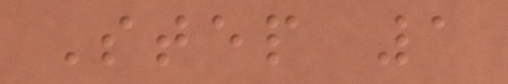Step 1
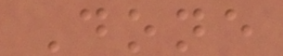Done
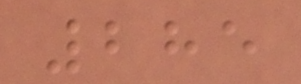285
